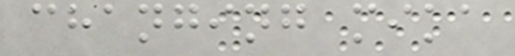changing mika
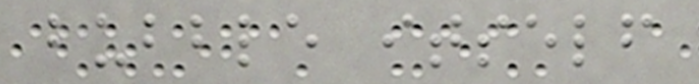bubble itself
